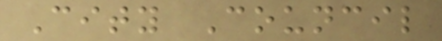City Council
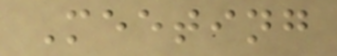Meeting
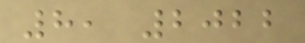8, 2022
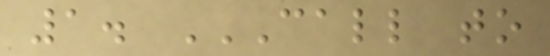1. CALL TO
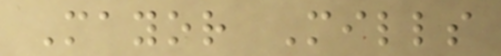Mayor Mills
